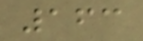163
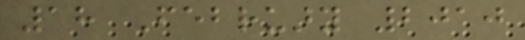18 February 2010
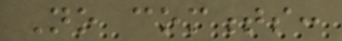No comments:
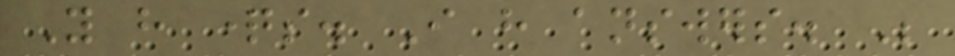You have questions. I have answers. Be
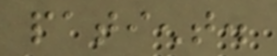patient.
